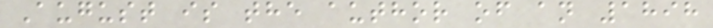August is the author of an 1898
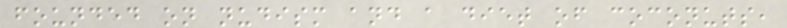founded on nudism and a diet of coconuts,
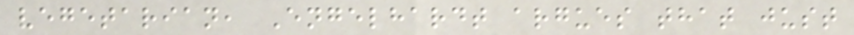vegetarian, Engelhardt argues that just
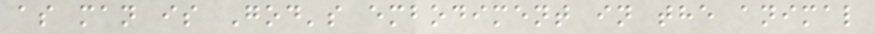as man is God's embodiment in the animal
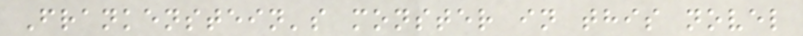Frankenstein's monster in this novel
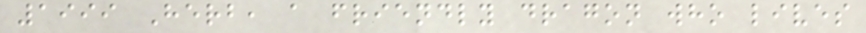1999 Herb, a friendly dragon who lives
